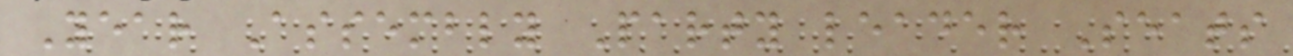Year Assembly Party leader Seats
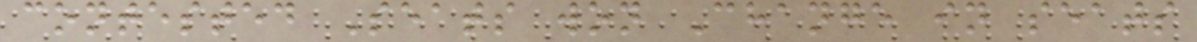contested Seats won Change in seats
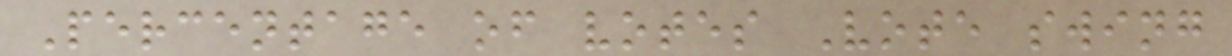Percentage of votes Vote swing
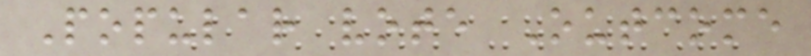Popular vote Outcome
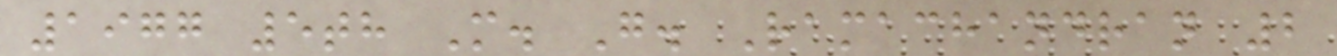1977 5th M. G. Ramachandran 2
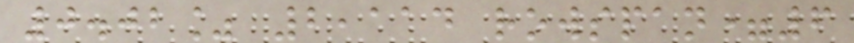0.02% 2,114 rowspan=6
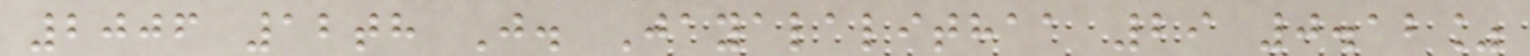2006 12th J. Jayalalithaa 29 0.12%
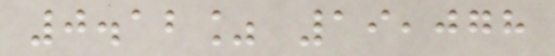0.12% 19,078
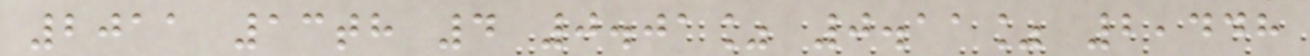2011 13th 4 0.01% 0.11% 2,448
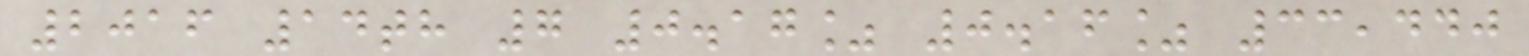2016 14th 7 0.17% 0.16% 33,440
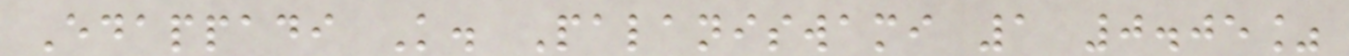Edappadi K. Palaniswami 1 0.05%
